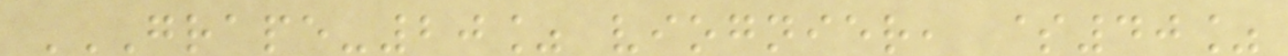GRAPE-20% VIOGNIER, $40%
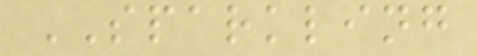SPARKLING
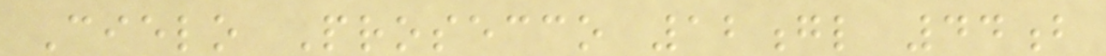Cielo Prosecco 12gl 44b
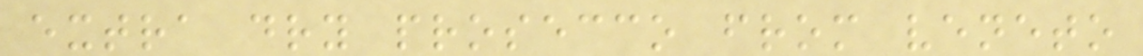extra dry prosecco from veneto
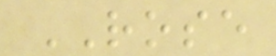ROSE
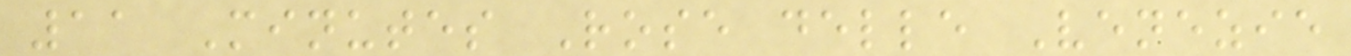11 Minutes Rose delle Venezie
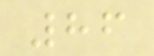86
